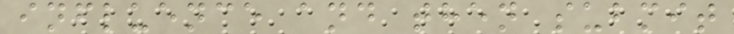influence and then submit
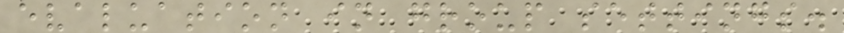evaluation in group settings.
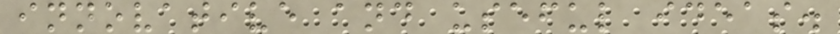innovative and useful ideas.
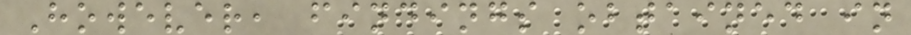However, findings obtained in
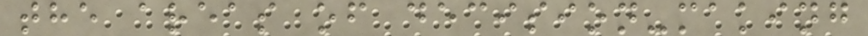the areas of decision-making
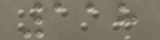118
